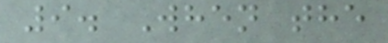9. When the
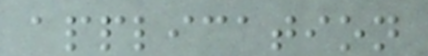application
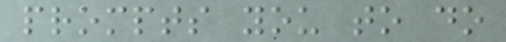prompts you to do
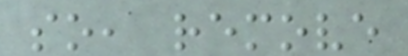so, remove
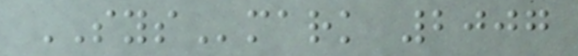SYSmark 2007
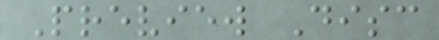Preview Disc
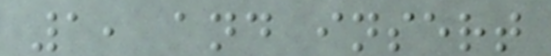1, and insert
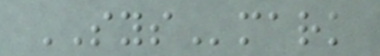SYSmark
